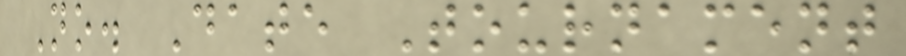No. Date Tournament
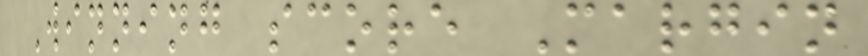Winning score Margin
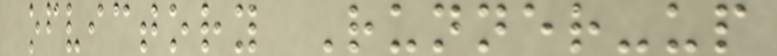ofvictory Runner-up
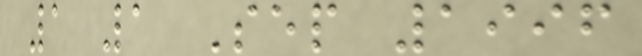1 1 Sep 1996
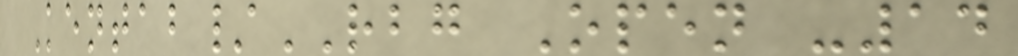Kentab/RBG Open -14
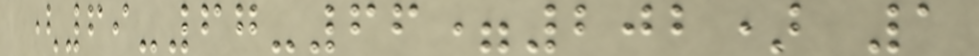(69-67-66=202) 1
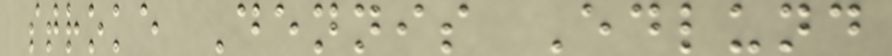stroke Dennis Edlund
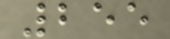255
